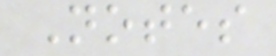Notes
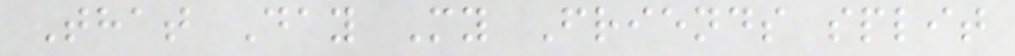That Day My Friends split
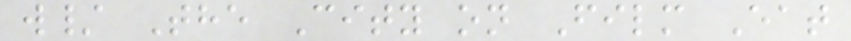w/ The City on Film Eat
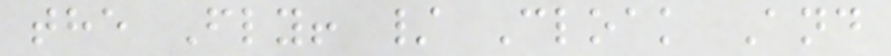the Fly! / Cloak And
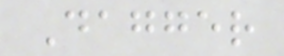Dagger
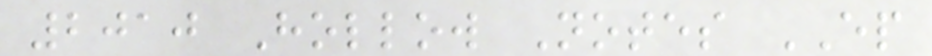2010 Hollow Notes EP
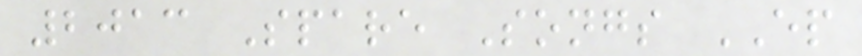2013 Spare Songs EP
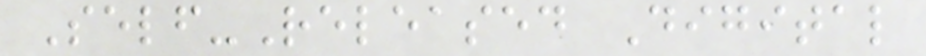Self-Released Digital
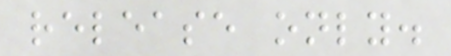release only.
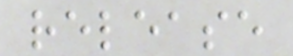release
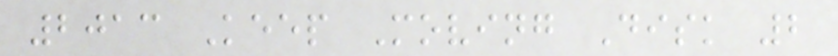2013 Keep Moving Disk 2
